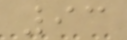93
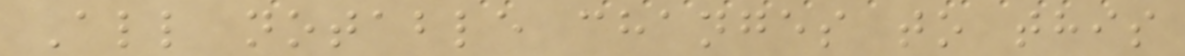All notable changes to this
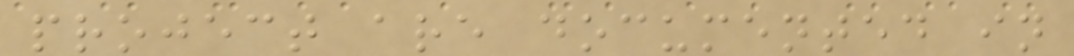project are documented in
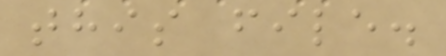this file.
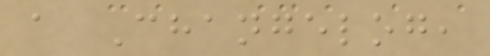a Changelog,
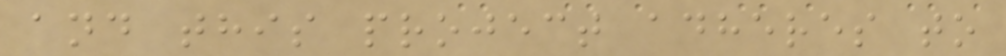and this project adheres to
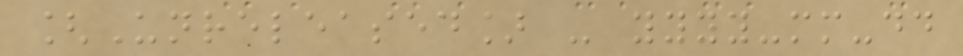[Unreleased] - yyyy-mm-dd
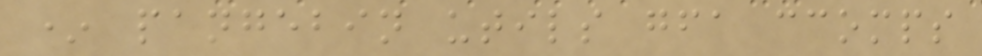* pangebin utils gfa ccomps
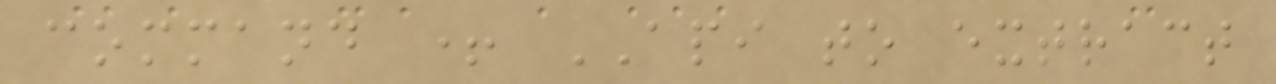command + API to extract
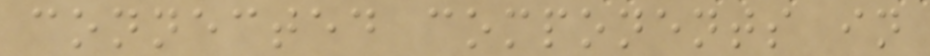connected components in
